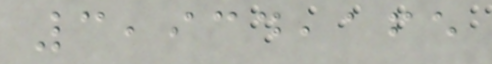3,934,165
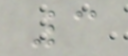3
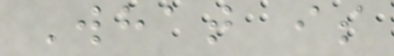What is
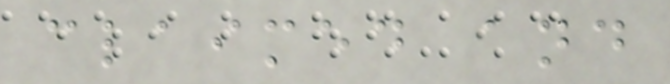claimed and
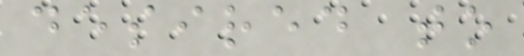desired to
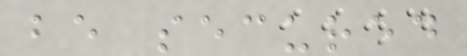be secured
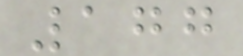177
